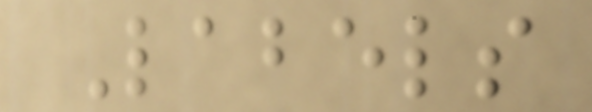Labels
